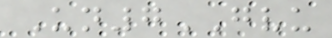Un7GVU
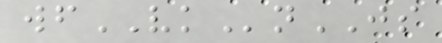wfVKnJS
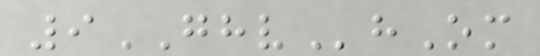9GHVhOm
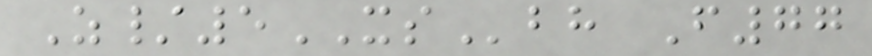Z/5XSbh F77
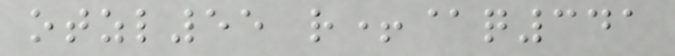otzl55 r+@q341
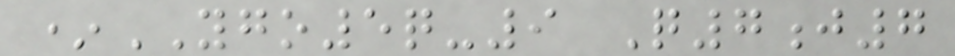*YGO5q-9 Q7j7
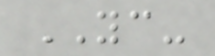YC-
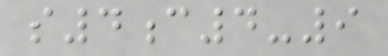s4c4-9
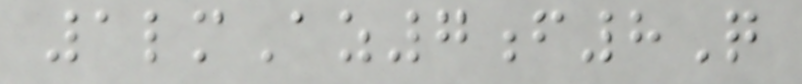1lmAz7f8Q
